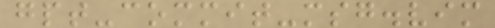gpt-commit-msg.vim
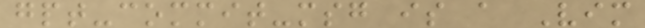gpt-commit-msg is a Vim
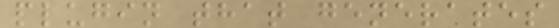plugin that generates
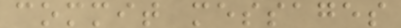commit messages
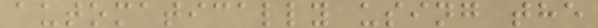automatically using the
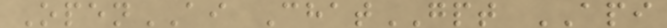OpenAI ChatGPT API
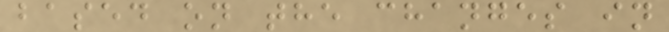based on the changes in
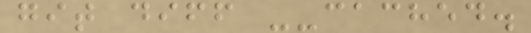git diff --cached.
